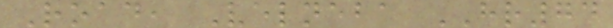Road, Velneba HR74
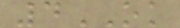4OK
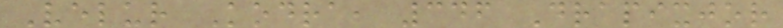Velur Kodra, 346 Drapixjor
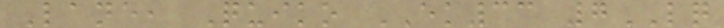Lane, Quiko EK33 7LQ
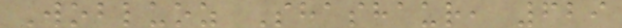Wobluoz Shashaur, 629
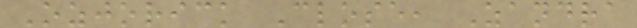Ozjorick Close, Zandra
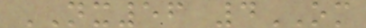NX56 4OM
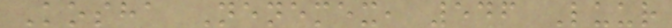Kosha Nenemex, 546 Luur
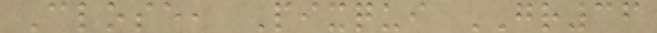Close, Pixqui GR36
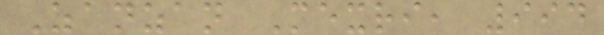Zanzan Mexri, 994
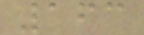163
